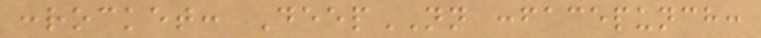:rocket: DeepNN :facepunch:
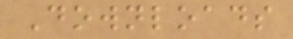Downloads
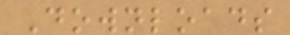Downloads
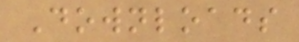Downloads
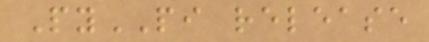PyPI release
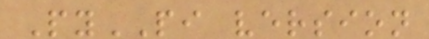PyPI version
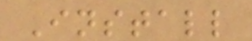Install
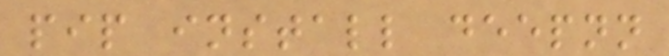pip install deepnn
